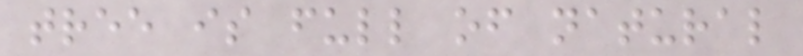tree is full of natural
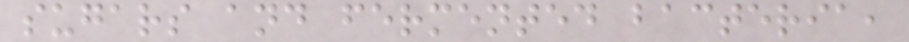sugars and fermented bacteria,
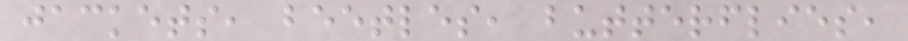jackets, beetles, butterflies,
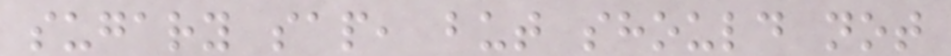sugary sap, but should not
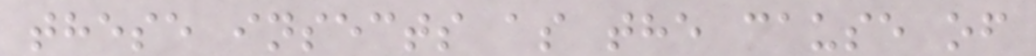these insects as the cause of
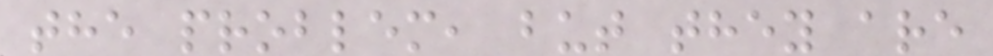the problem, but they are
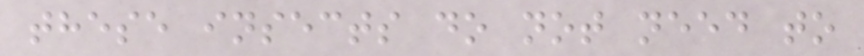these insects do not need to
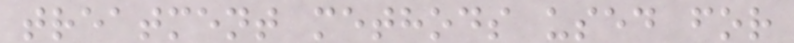treatment methods used for
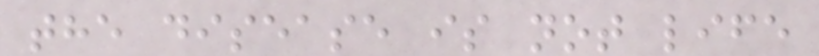the disease is not life
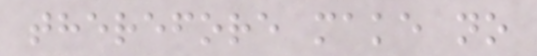therefore make no
